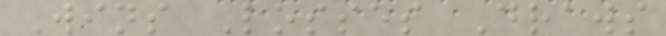Wins Losses Draws
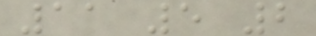11 5 2
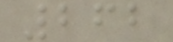262
